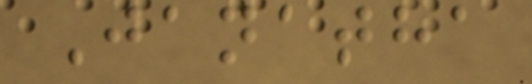Janatha
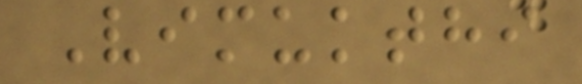Vimukthi
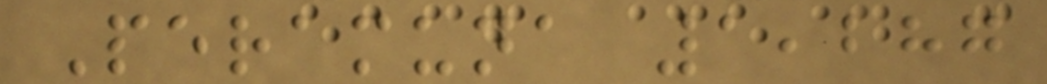Peramuna 1,287
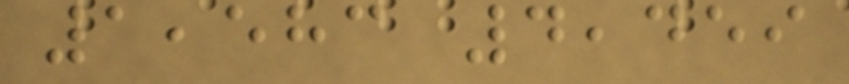1,583 4,459
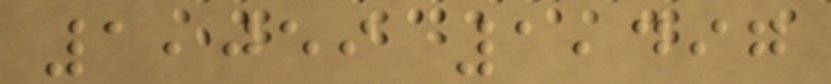1,059 1,497
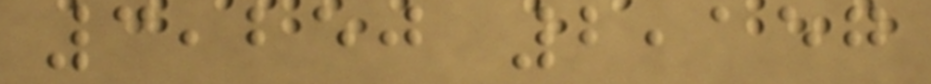3,250 2,157
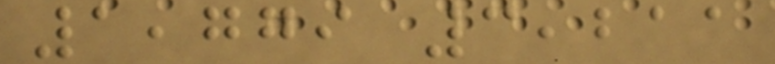1,779 3,211
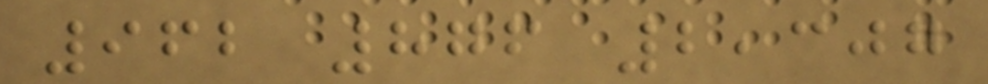962 876 2,307
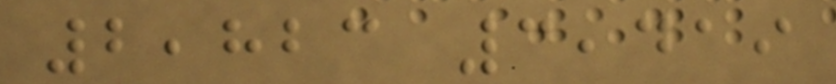2,823 3,419
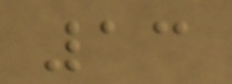13
